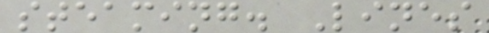steaming. Lines
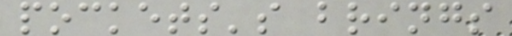pockets's brings
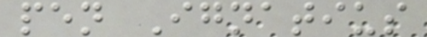pen Ignatius
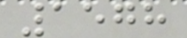1578
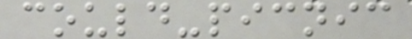could-picnic
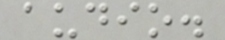audio.
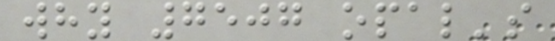why 7507 opal's
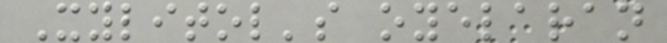Xylitol's oyelaran
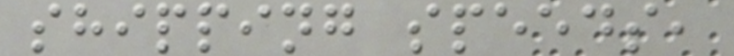shipping speeds,
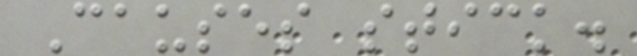Causes stick.
